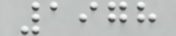1978
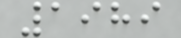1989
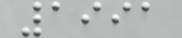1991
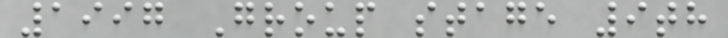1997 Group stage 9th
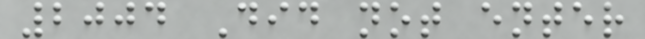2004 Did not enter
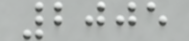2005
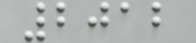2012
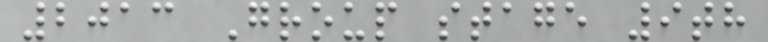2013 Group stage 9th
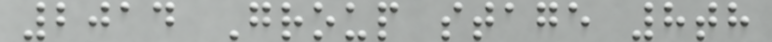2014 Group stage 8th
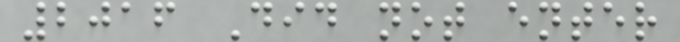2016 Did not enter
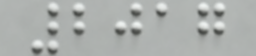2017
